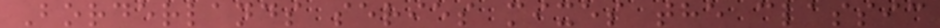Borderlands series mixes the classic
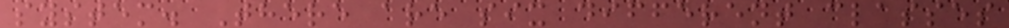system. There are six different classes
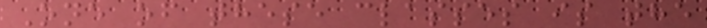One of these classes is the
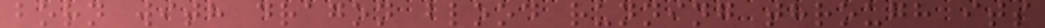born with dragon blood running through its
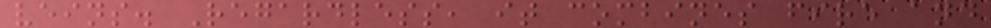veins. Regardless, it combines fire and
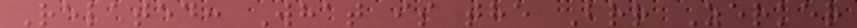Related: What is the Brr Zerker
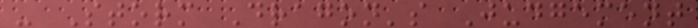- Storm Dragon's Judgement
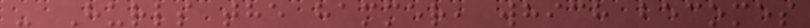- Hurls the hammer, which becomes
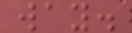way.
